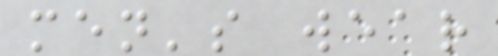men's wear
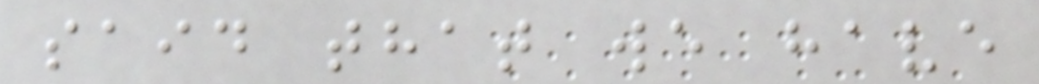said that we have
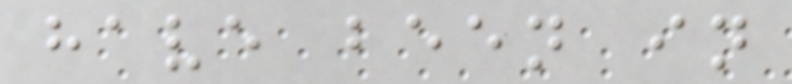have been in
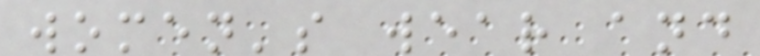women's wear and
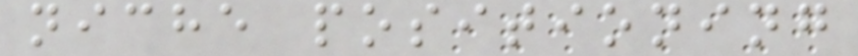niche positioning
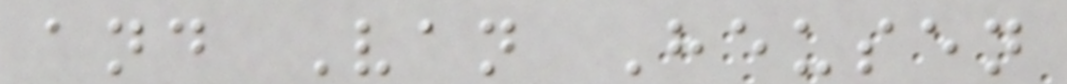and Van Heusen
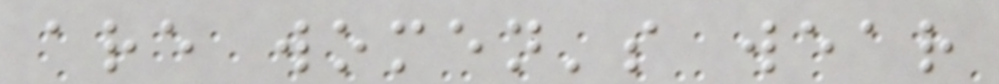are women's wear
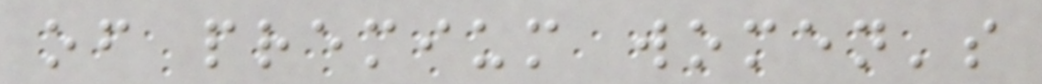of premium women's
